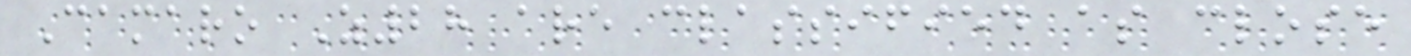Camaro Z28 are classified as close
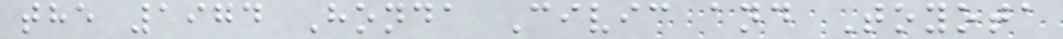the 1974 Honda Civic and Toyota
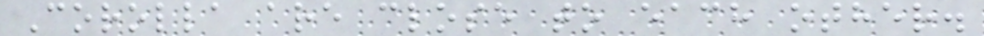Corolla are close to each other.
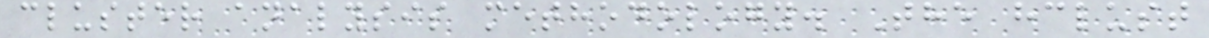cluster analysis methodology. The hclust
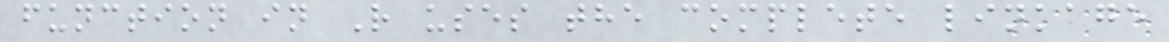function in R uses the complete linkage
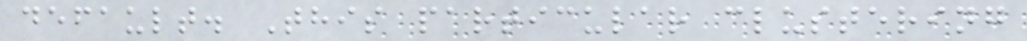default. This particular clustering
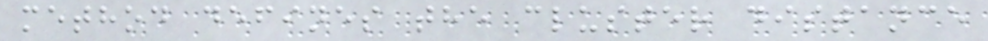method defines the cluster distance
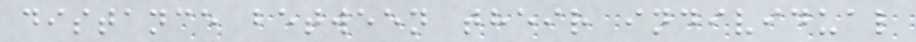distance between their individual
